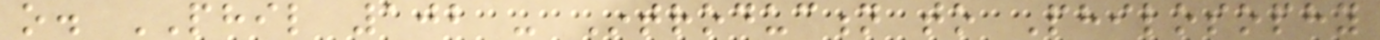o. PHIL 102 - Introduction to Philosophy
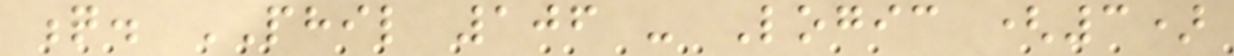q. PHIL 106 - Logic (3)
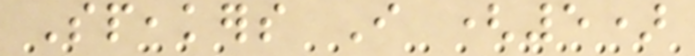Speakers I (5)
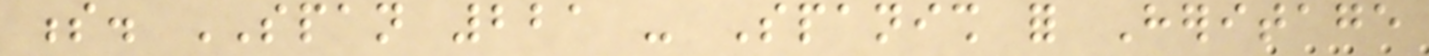s. SPAN 221 - Spanish for Heritage
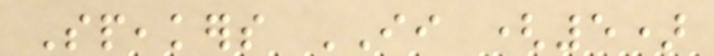Speakers II (5)
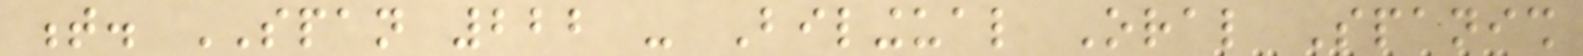t. SPAN 222 - Bilingual Oral Spanish
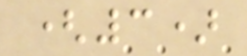(3)
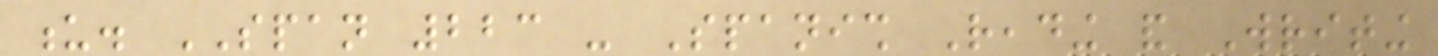u. SPAN 223 - Spanish Reading and Writing
